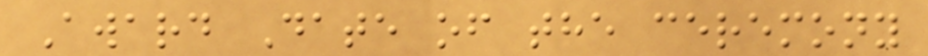Award Date of the ceremony
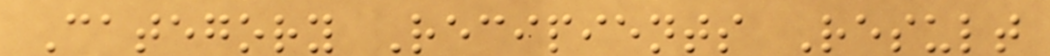Category Recipients Result
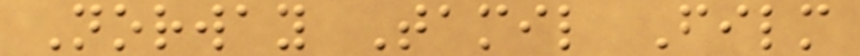Norway Tamil Film
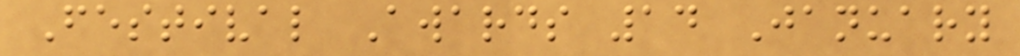Festival Awards 14 January
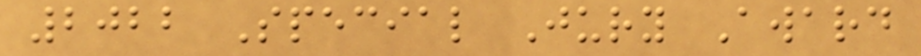2022 Special Jury Award
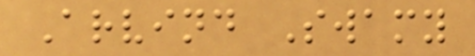Arvind Swamy
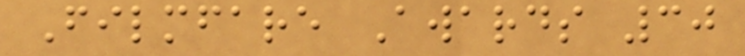Filmfare Awards 30
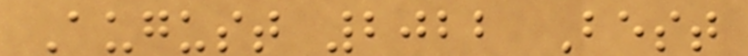August 2022 Best
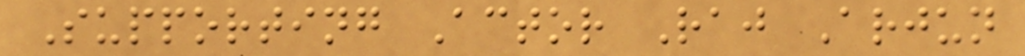Supporting Actor Raj Arjun
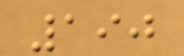190
